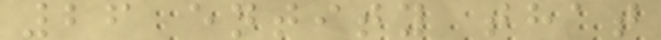26 entity that
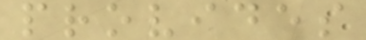provides
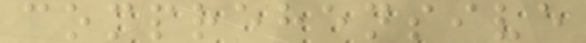comprehensive
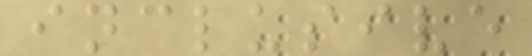inclusive
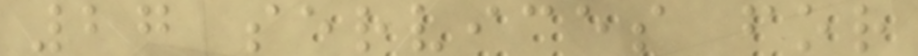27 services for
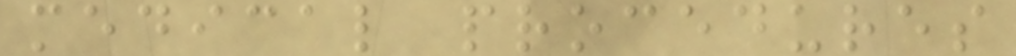medical procedures
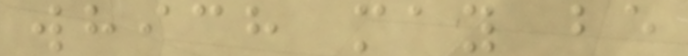which may be
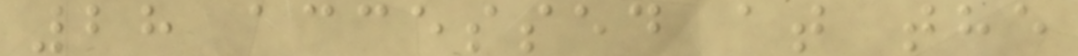28 accessed at the
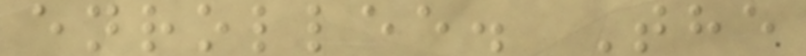enrollee. The
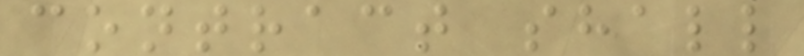contract shall
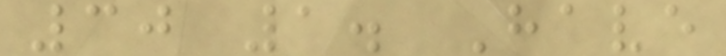30 1. Have
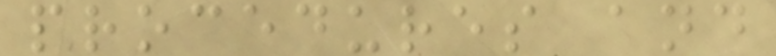procedures and
